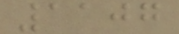1107
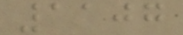1107
